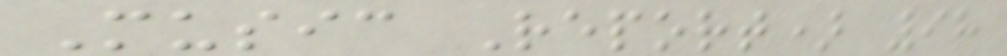Music Report) 98
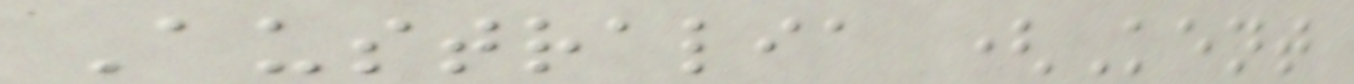Australia (Kent
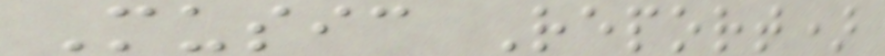Music Report)
